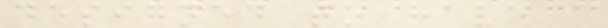designed to have a
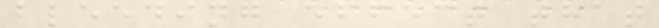bleeding effect that
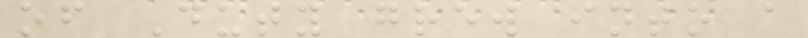of Duty grew into a
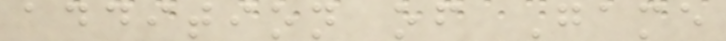addition of Game
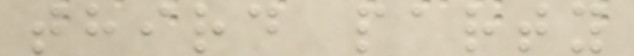third party
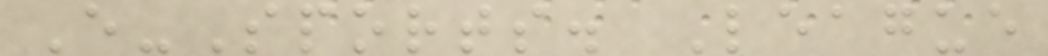E-Sports. League
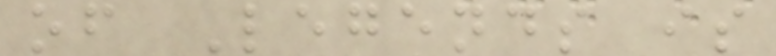of Legends is
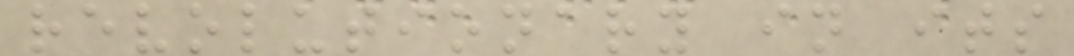revolutionary in its
